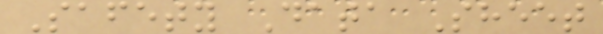Safety Data Sheet
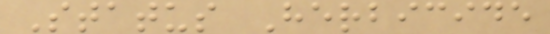Status Herbicide
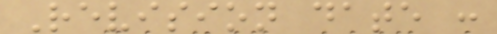Revision date :
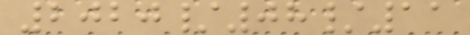2020/08/11
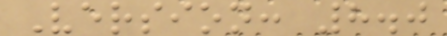Version: 8.0
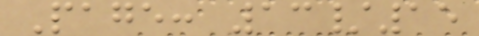Page: 13/15
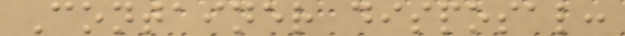Container disposal:
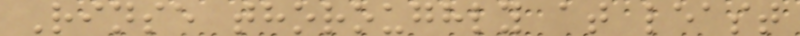Rinse thoroughly at least
